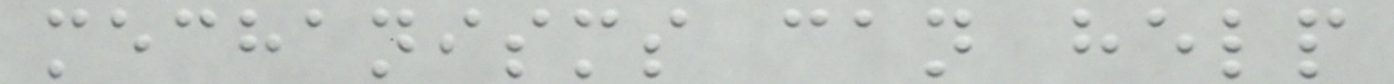mechanisms can help
